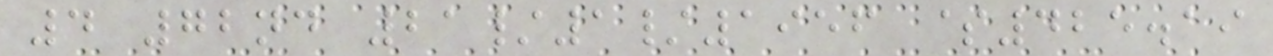4 72nd 21/1/1956 $425.19
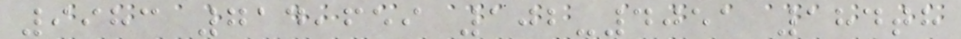9983 714,659 102-4051 184th
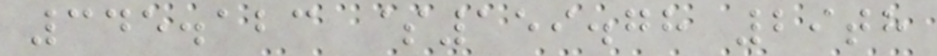345.123 $159.78 29th
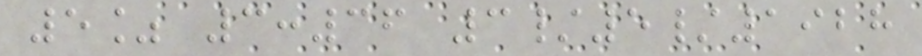5% 3:36 3/5/1928
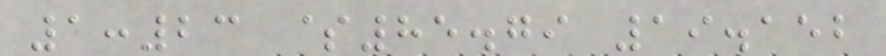1:23 $85.79 19.152
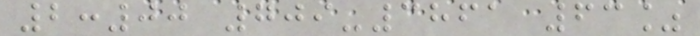2:00 709-3861 63%
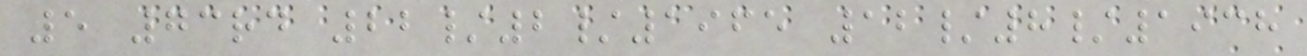5 73rd 22/2/1965 12/8/1938
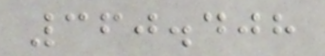360.408
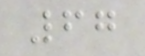67
